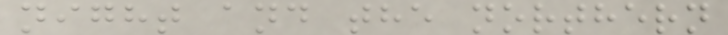night and the northern
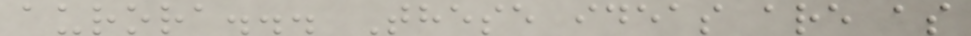aurora... These ideas are as
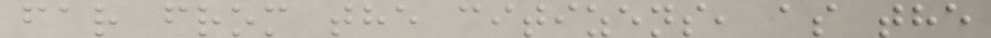far from the citizens, as the
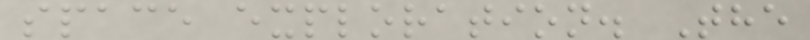space exploration. The
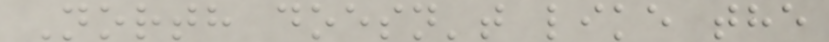North doesn't like the
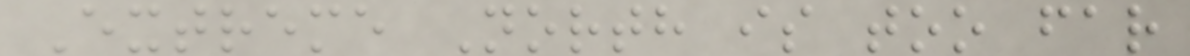Extreme North is too far
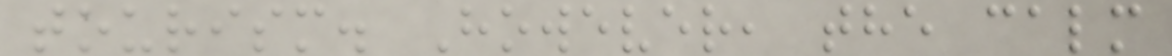tourism. However, the calm
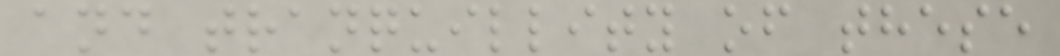and tranquillity of these
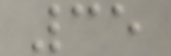35
